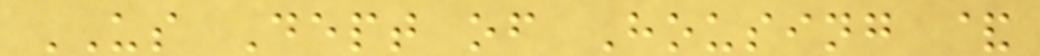US Dept of Housing &
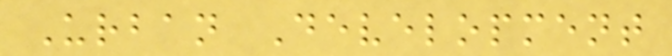Urban Development
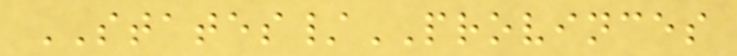STATES/PROVINCES
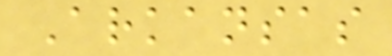Arkansas
